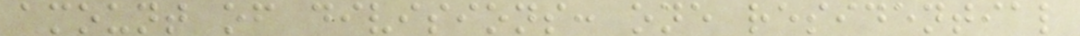amount of divisions: one residential
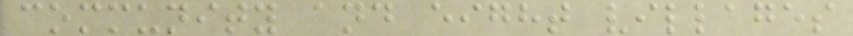community and eight villages
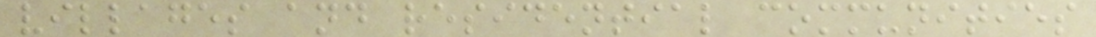villages and residential communities
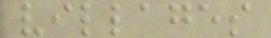villages
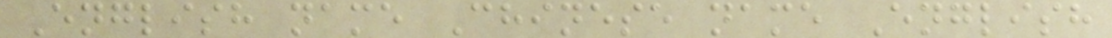English name Chinese name English
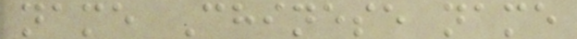name Chinese name
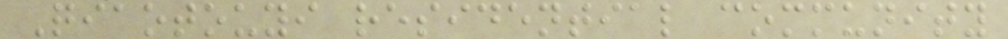Qiaotouyi residential community
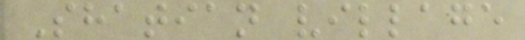Shatian village
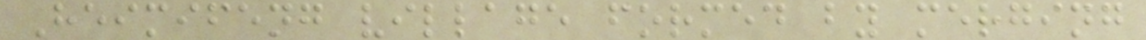Heimifeng village formed by merging
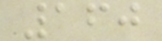160
